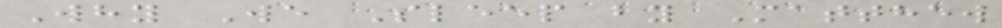Why We Sleep by Matthew
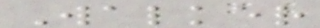Walker
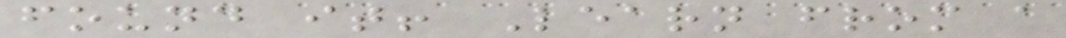found it! Learn from a
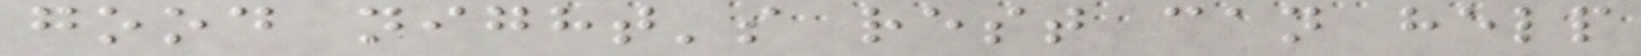good night's rest can help
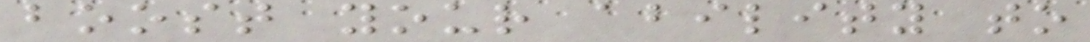boost your ability to
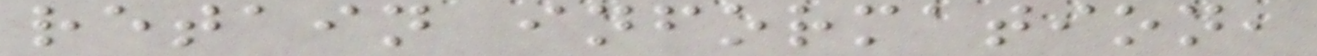retain information,
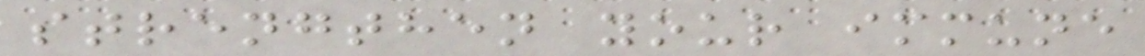strengthen your immune
